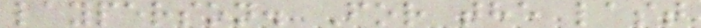layperson. For the last
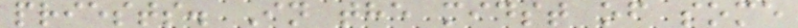priests. In the midst of some
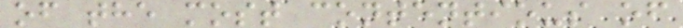of the most contentious of
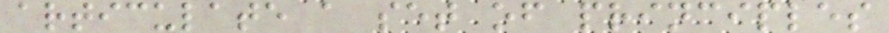articulate a set of principles
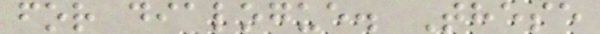for dialogue. These
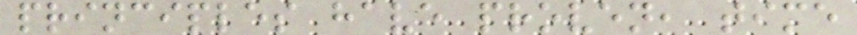principles have proven, time
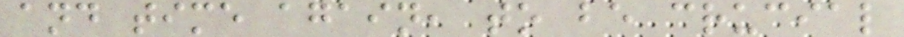and time again, to be crucial
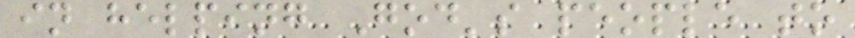in helping God's people to
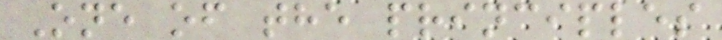One of the principles
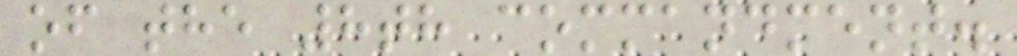of the 8th commandment.
